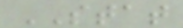STAT
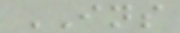INS
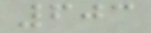603
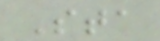Sta
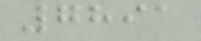7891
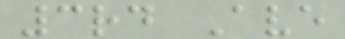3rd Ave
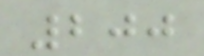200
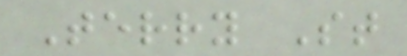Terry St
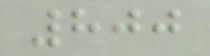800
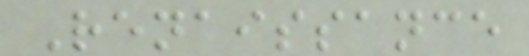Renaissance
